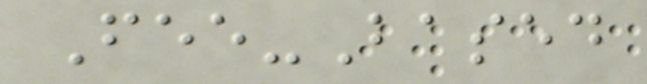Fee-Based
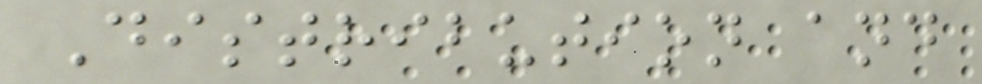Distribution and
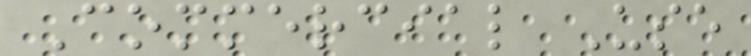Commercial Use
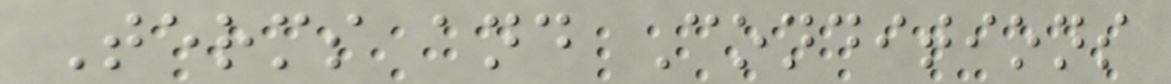Terms and Conditions
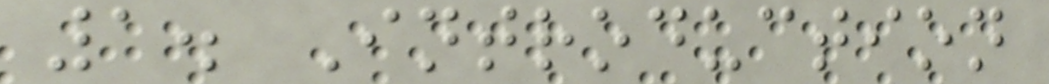1. Introduction
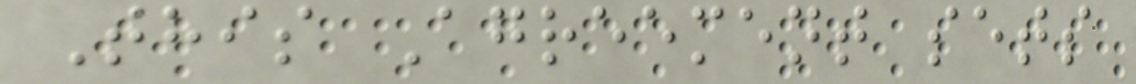This Agreement sets
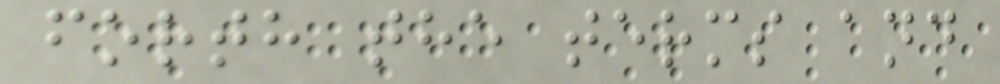forth the terms and
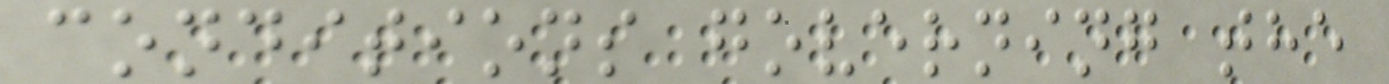conditions governing the
